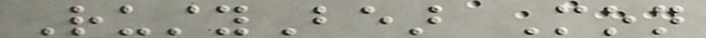RustyBear Mon
